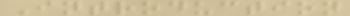Introduction
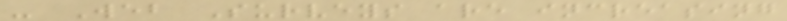- Web Surveys are increasing
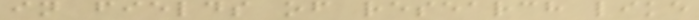in fields of research like
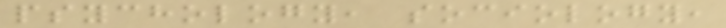psychology, sociology,
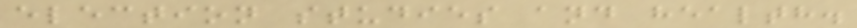election studies and health.
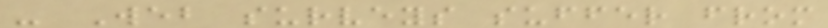- Web surveys suffer from
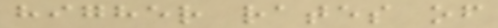higher rates of
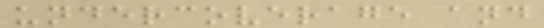undercoverage and
